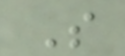S
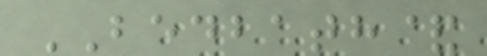BEDBATH&
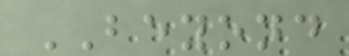BEYOND
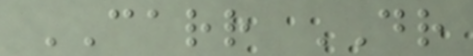CARR DR
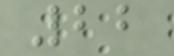22
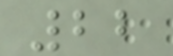22
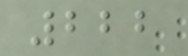222
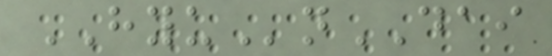HYUnDAI
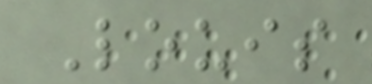Louis
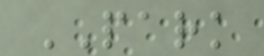PARK
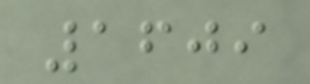1609
